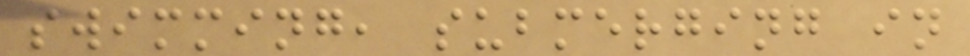swimming, submerging in
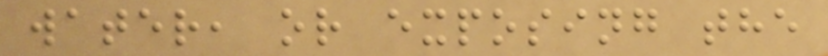water, or exposing the
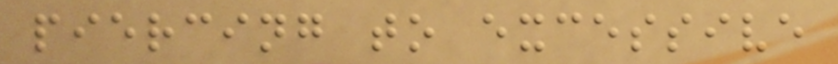piercing to excessive
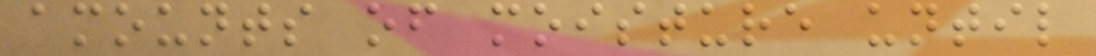amounts of moisture until
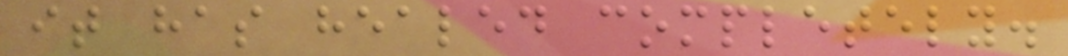it has healed completely.
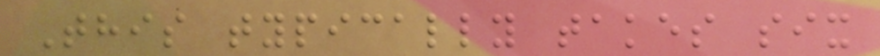This typically takes six
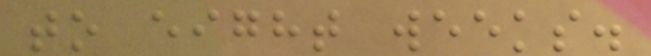to eight weeks.
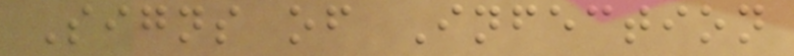Signs of Infection
